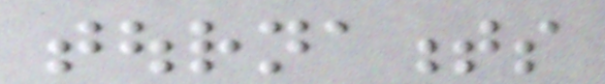tournaments
